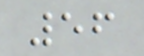56
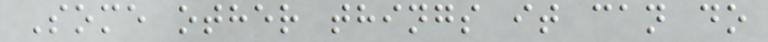Some other things it can do
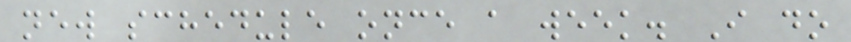new schedule once a week. I do
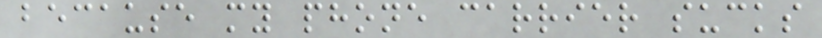because my phone carrier sucks
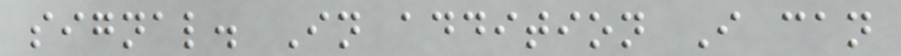signal. In addition I can
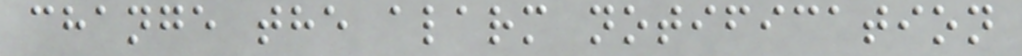change the alarm notification
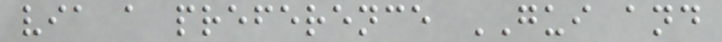via a preference GUI and
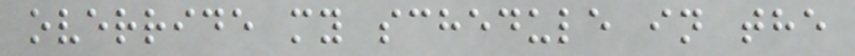override my schedule in the
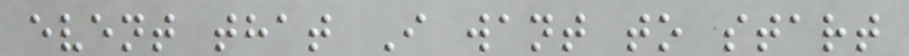event that I want to start
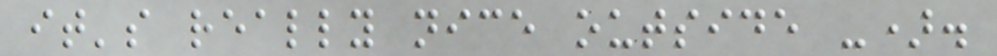it's really nice outside -).
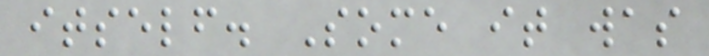itself. Some it was
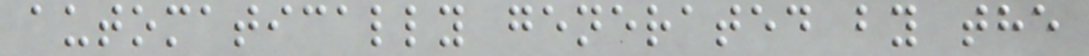automatically generated by the
